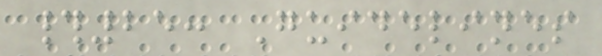#25: Guidelines
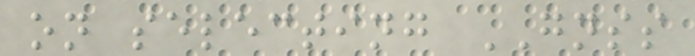on selecting GNSS
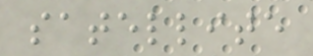satellite
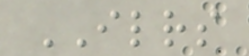ILRS
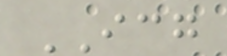ICG
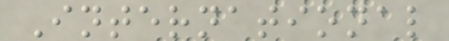International
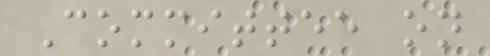Committee on
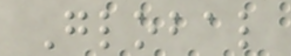Global
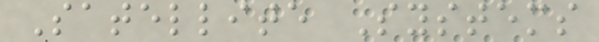Satellite Systems
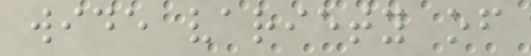wide variety of
